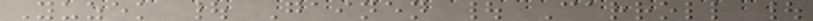Yuzek | Gainen | Carroll |
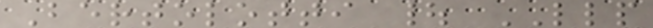Bertolotti | LLP
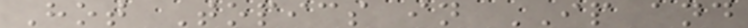Hot Topics in IP and
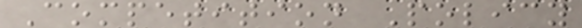Competition Policy
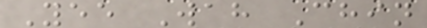Yee Wah Chin
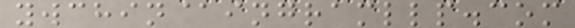ywchin@ingramllp.com
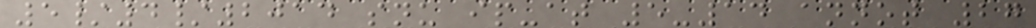5/4/2014 snu ip-at 5-14 annot 27
